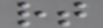rt
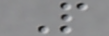P
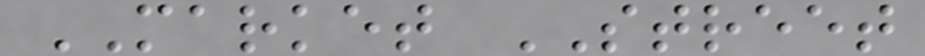MARKET STREET
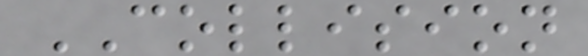COLLISION
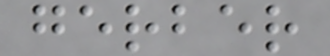gerber
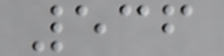536
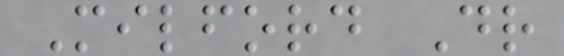Milford Dr
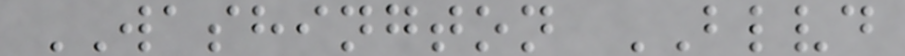WASHINGTON BLVD
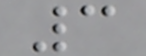3
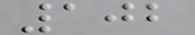102
